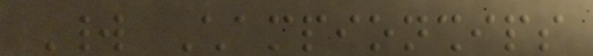World Championships
